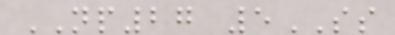NP27 5SS
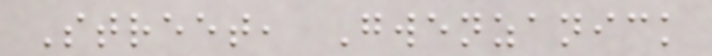Street, Gwenzanick
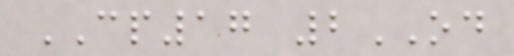CP17 2OD
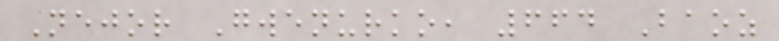Nejor Gwenurko, 664 Baoz
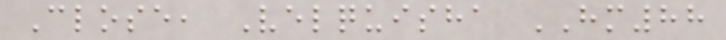Close, Velquisha HM88
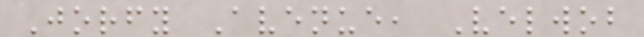Jorfy Avenue, Velwob
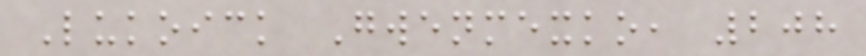Lukoick Gwenmexko, 208
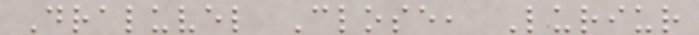Draluvel Close, Luriur
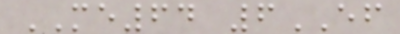ME64 6EF
